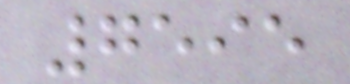7595
